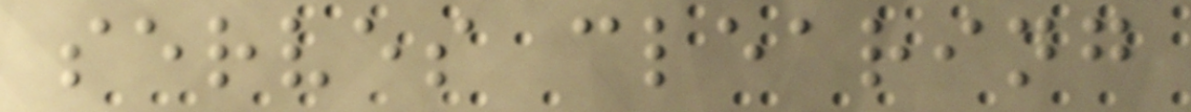serves clearing
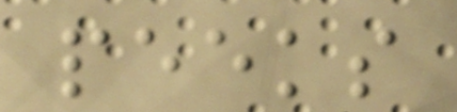peeks
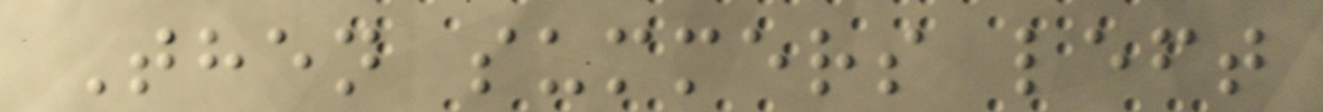Then summers left
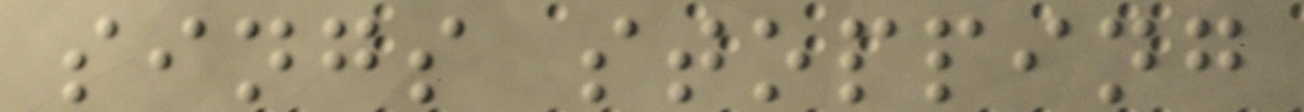sings stopping
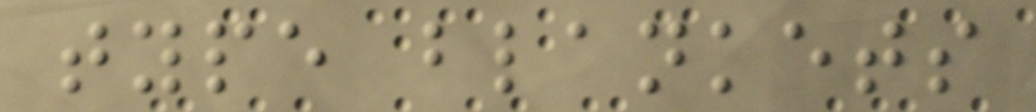type blankets
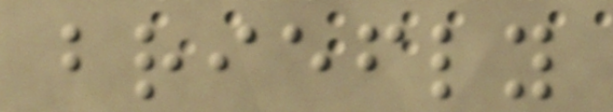briefly
